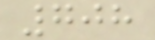708
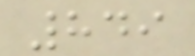849
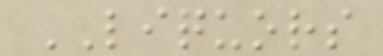LIQUORS
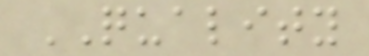QUALITY
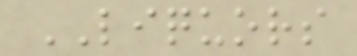LIQUORS
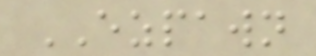EZPAWN
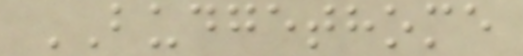BUDGETHOME
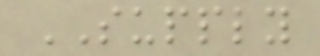SUPPLY
